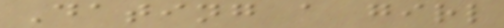Dating a girl
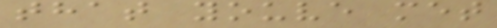that youve met
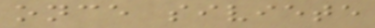once siviete
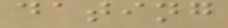dating
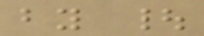by |
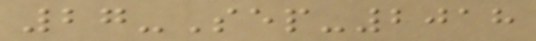27-Sep-2018
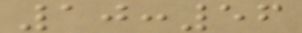10:56
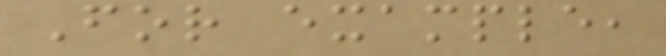For example,
